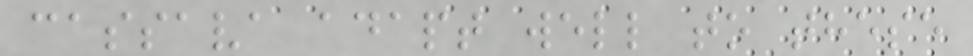cassava adapt well to these
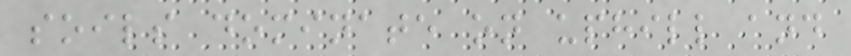soils dominate on uphill and
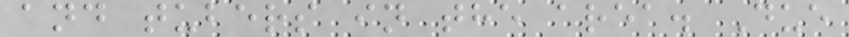and tubers in the area. Due
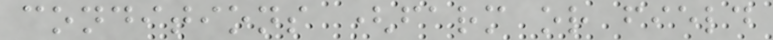conditions (farm or field
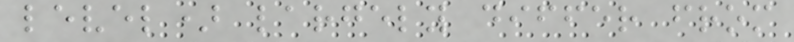level) largely differ from
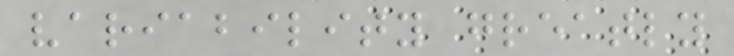variability greatly
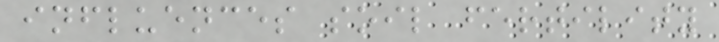influences soil fertility
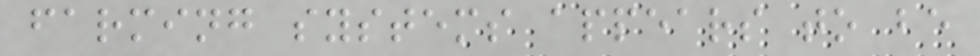farming systems appears to be
